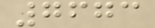7673
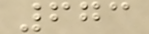673
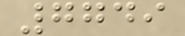7749
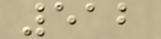512
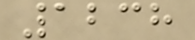1238
